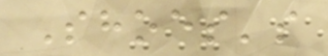Shoes's
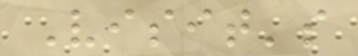Visit's
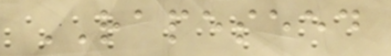RAPESEED
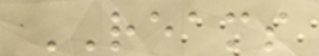REAMS
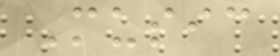Music
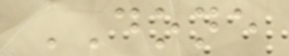DONE
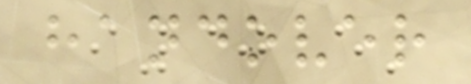handover
